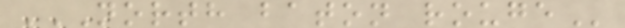NORTH BATON ROUGE
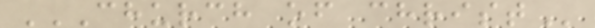CHURCH OF CHRIST
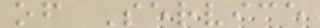of Service
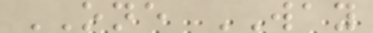ONE WAY
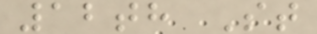12th St
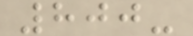800-
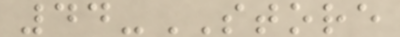44-STORE
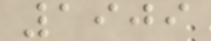1909
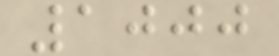1000
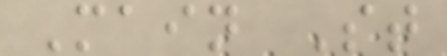Main St
